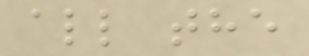all the
